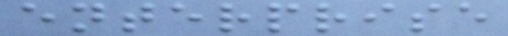enterprise
